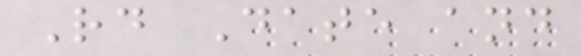Rd Date and
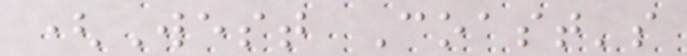(West Coast's
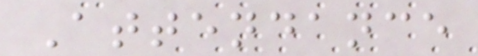Attendance
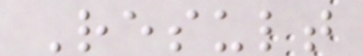Result
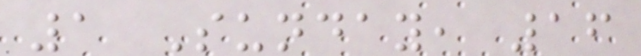1 Sunday, 16
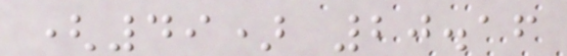(49) 20.16
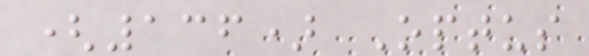(136) Optus
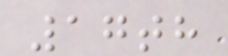17th
